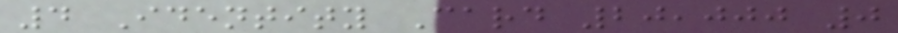4 Identity Card 20,000 0
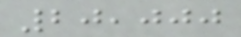20,000
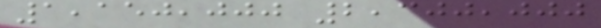1,150,000 2,300,000
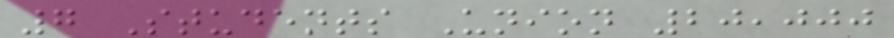7 Students Union 20,000
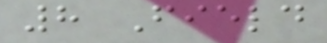8 Field
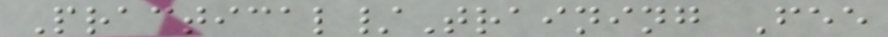Practical/Training Fee
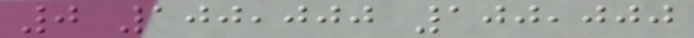0 100,000 100,000
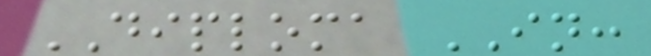DIPLOMA IN:
